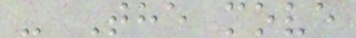- The move
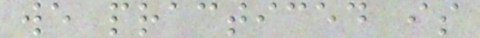we practiced is
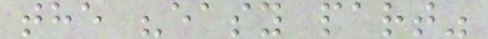the "easy part"
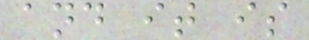and it is
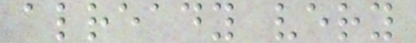already very
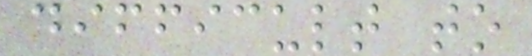difficult to
